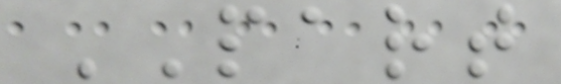PART
